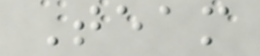Team
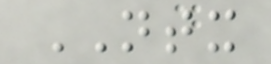NTX
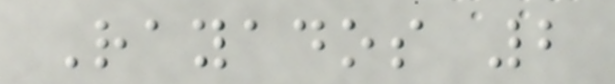Rayados 2
